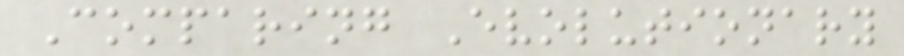Comparing Evolutionary
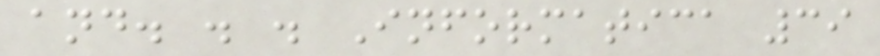and. . . Informatica 39
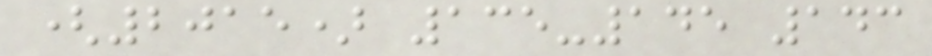(2015) 135-145 143
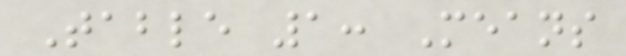Table 1: Means
